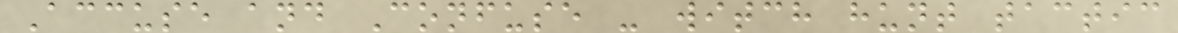Accuse and Confuse - witch hunt tactic
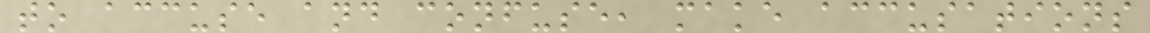to accuse and confuse, make accusations
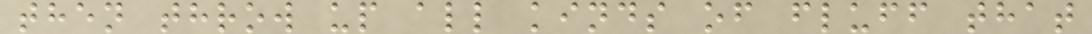then throw up all kinds of fluff that
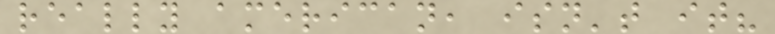really american, isn't it?
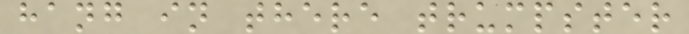hang in there trumpster
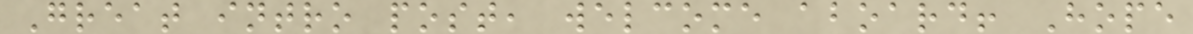Great intro post, welcome aboard! Hope
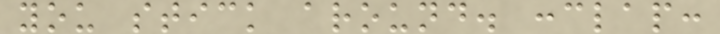you stick around. :clap:
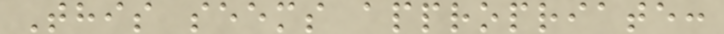This seems appropriate:
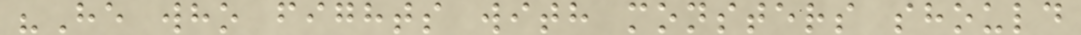"He who fights with monsters should
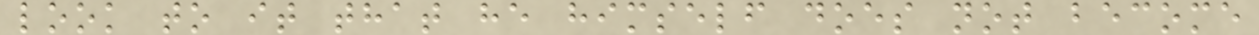look to it that he himself does not become
